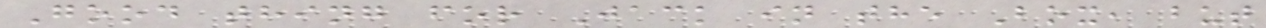Good thing for Jack in the Box, but
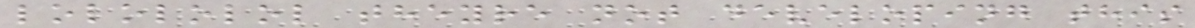lolololol theyre not developing this
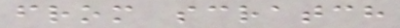from scratch
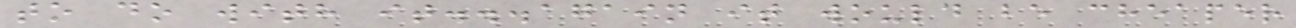to do with it...again it would be cheaper
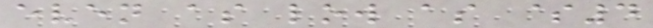even as low as $4
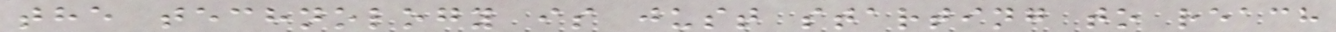the technology is just starting to reach
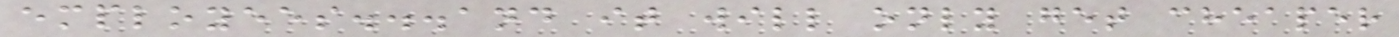employees...and it will only get cheaper
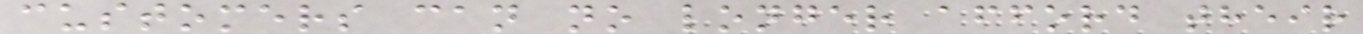customers can no longer afford their
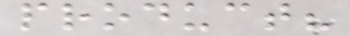product?
